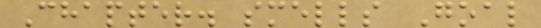Chapter. smells Goal
